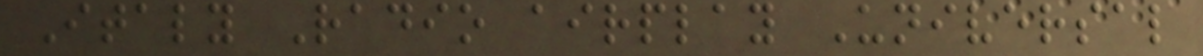Italy Radio airplay Universal
